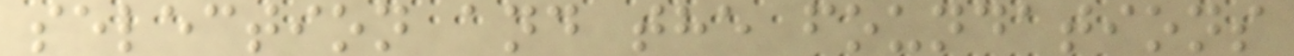selection and the foundations
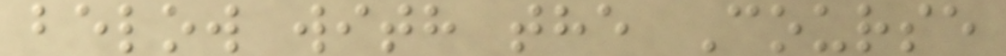below with the Course
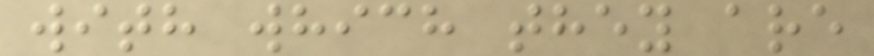with which they are
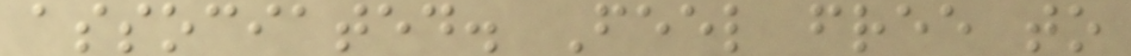associated. Feel free to
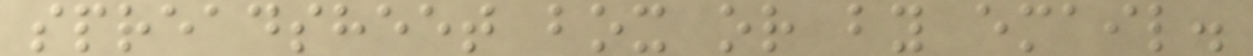spreadsheet box or by email.
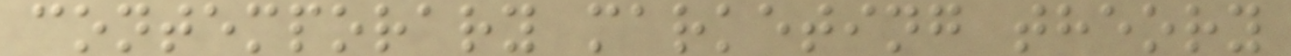contemporary marketing theory
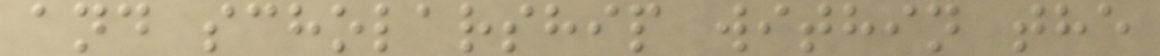and scholarship within the
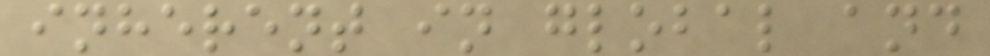inherent in global and
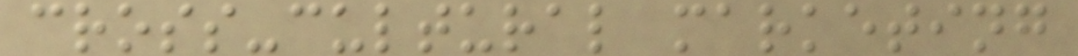cross-cultural marketing
